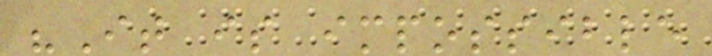"It is impossible
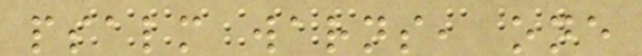psalm warns, one
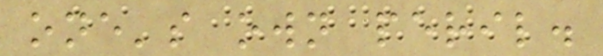one's own peril.
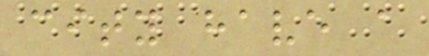city have a
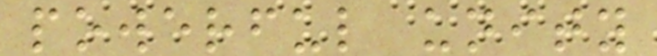powerful unity
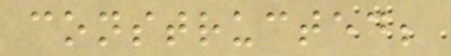constructed;
